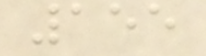155
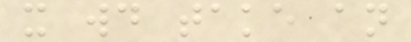it would take an
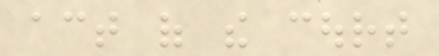act of the court
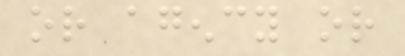or agency or
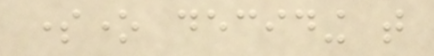someone deciding that
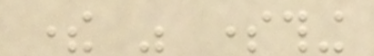there was something
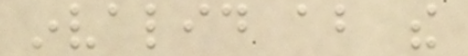invalid about the
